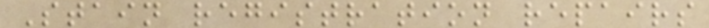Stain registration repairs
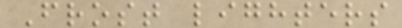Frost lighters
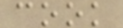cook
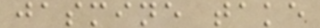jasmine take
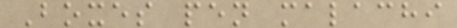Boxes pen malachi
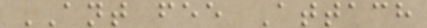ANT fee Attach
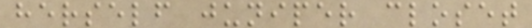herself juniper closet
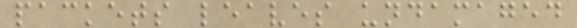packets leaves undamaged
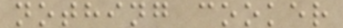nothing cooker
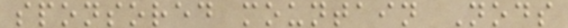sponsored mountain Nods
